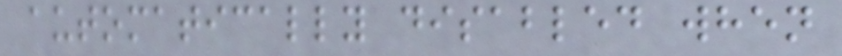automatically disabled when
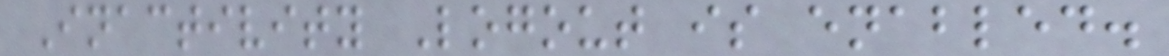Inactivity Logout is enabled.
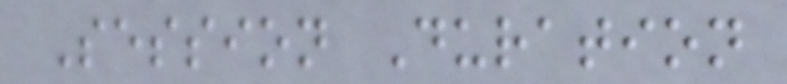Session Duration
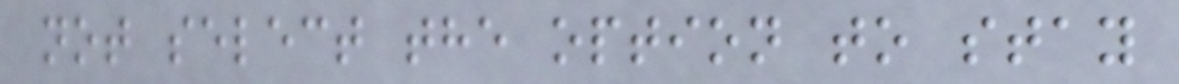not select the option to stay
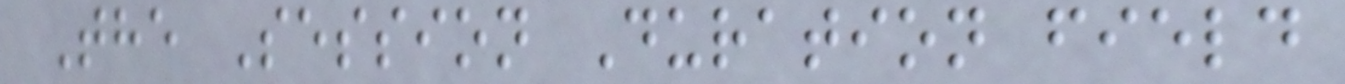The Session Duration field
